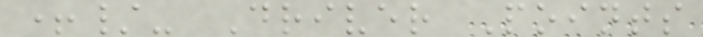+/- Driver Points
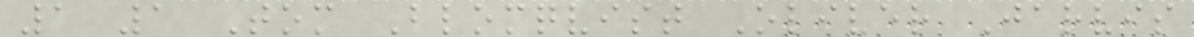1 1 Tom Blomqvist Oliver Jarvis
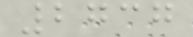2737
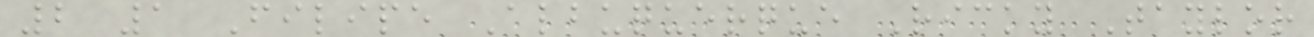2 1 Filipe Albuquerque Ricky Taylor
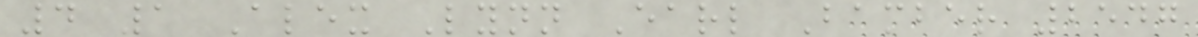4 1 Alex Lynn Earl Bamber 2547
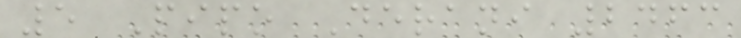5 Pipo Derani 2463
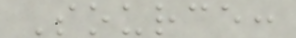Source:
